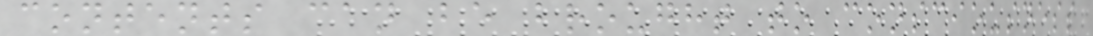contents can be brought to consciousness
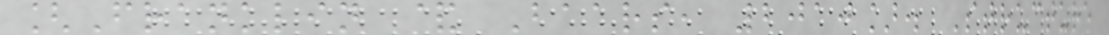[Franklin & Baars, 2010]. Structure
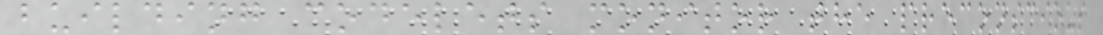building codelets monitor the preconscious
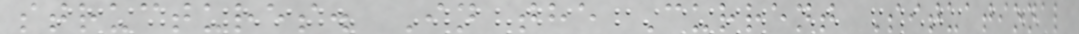structures. In the Current Situational
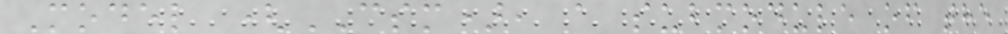Model (CSM), a submodule of the
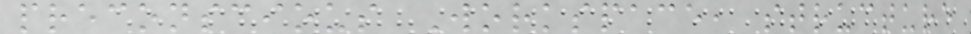preconscious Workspace, structure
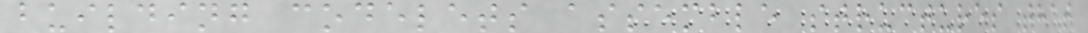building codelets assemble structures that
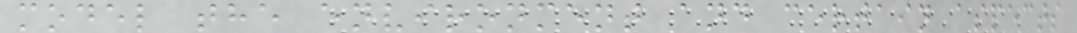model the environment and certain aspects
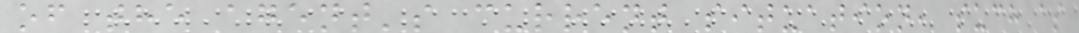of the agent's current situation, such as
